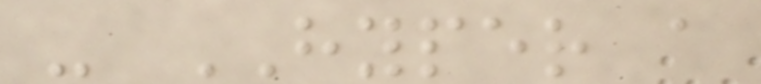- HYPER a
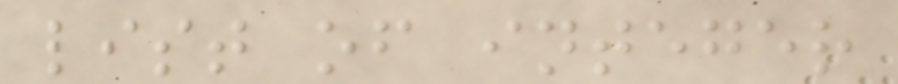list of integer
